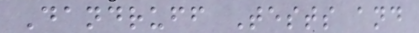Dandruff Tests and
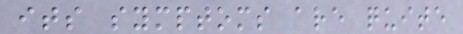its symptoms are quite
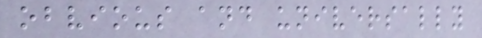obvious and universally
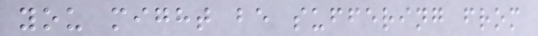you might be suffering from
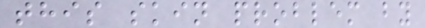this skin problem by
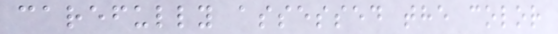carefully assessed the color
